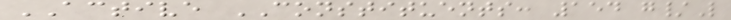ACTIVE CONSTITUENTS: 154 g/L
